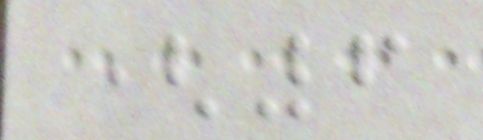(6
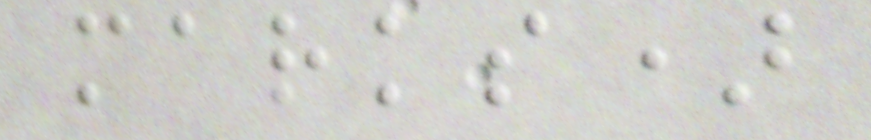marks)
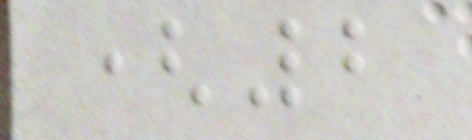(2
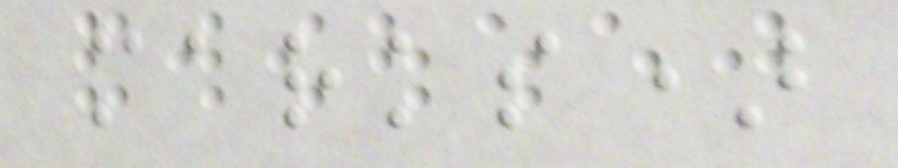marks)
